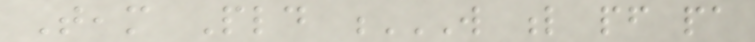Team Pld W L PF PA
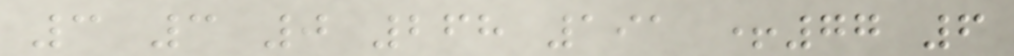3 3 0 268 191 +77 6
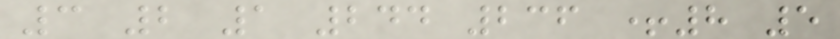3 2 1 244 236 +8 5
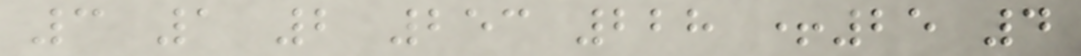3 1 2 253 228 +25 4
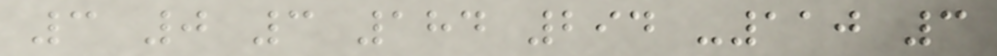3 0 3 184 294 -110 3
